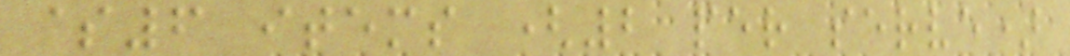$6 items (2 per serve)
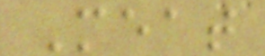Meat
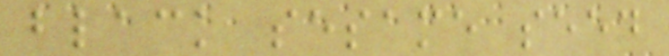black sesame seed
